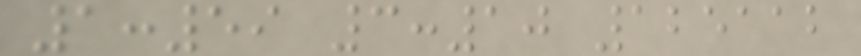1:59 3:10 125112
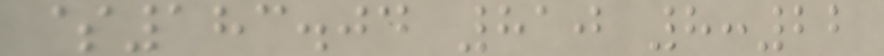$183.04 810 8:22
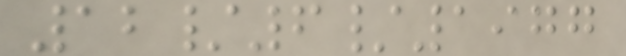12/6/1977
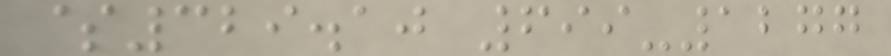$329.10 699-1277
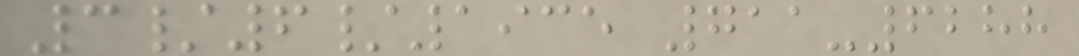3/6/1935 711-6288
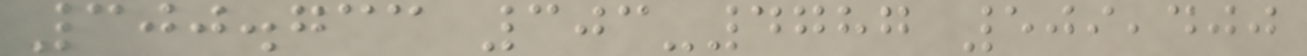300.733 303-4787 509,400
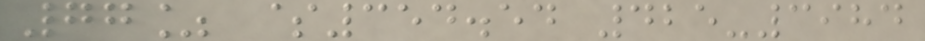77% $354.54 425-3984
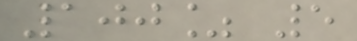100% 5
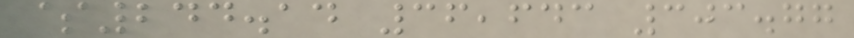$244.14 36,643 303.77
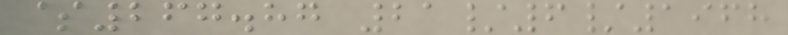$267.87 21/6/1968
